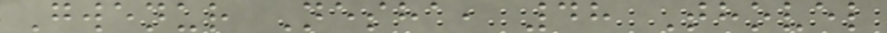Gwenur Nesha, 48 Thovel
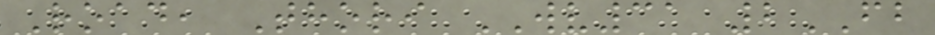Road, Thori WV31 2FB
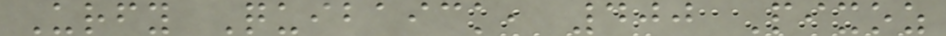Urfy Quibaick, 400 Pixoz
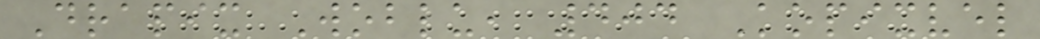Drapix Woblu, 404 Kopixvel
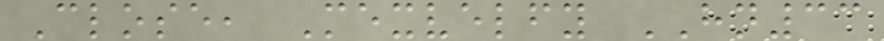Close, Mexvelfy HN33
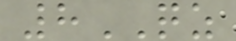8QZ
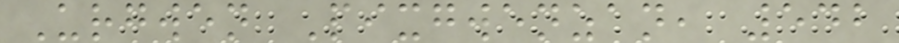Urgwen Pixgwenzan, 542
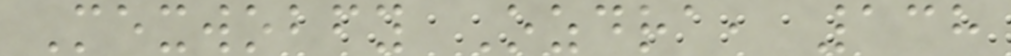Mexwobfy Ozdra, 138
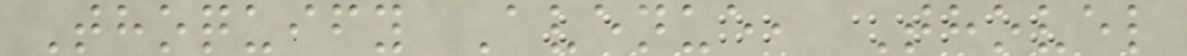Thoquify Avenue, Thovel
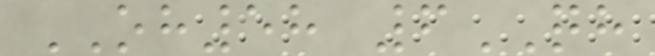OH58 6QH
